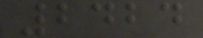2424
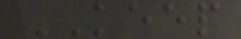KEEP
